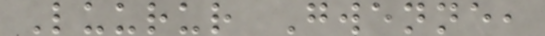Luurur Gwenne,
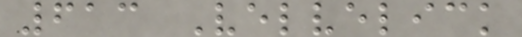613 Velvelick
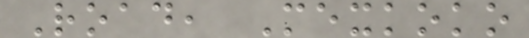Road, Mexkoko
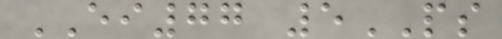EI77 5PS
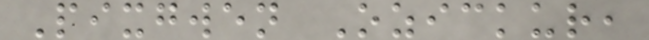Pixgwen Ozickur,
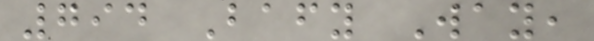794 Bafy Way,
